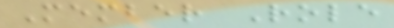Member Role
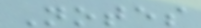Notes
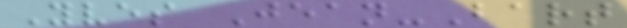Yves Jean-Bart
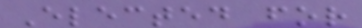Elected for
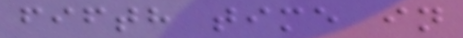fifth time in
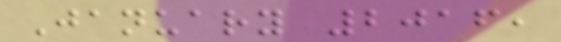January 2016,
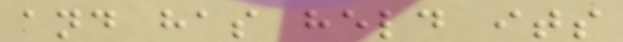and has held its
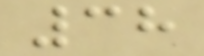38
